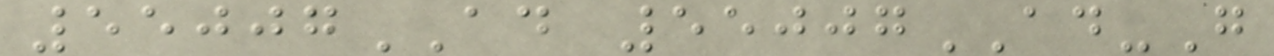55007AD 55007AD-G
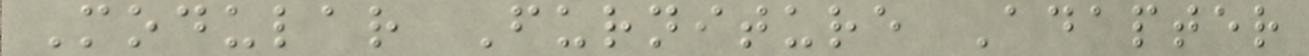Modular Furniture Adapter
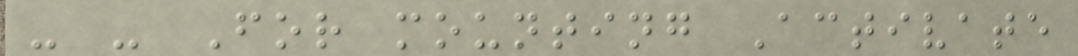- - For mounting Activate
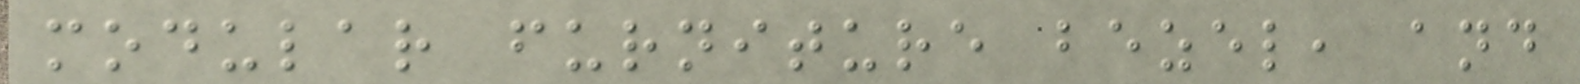modular furniture bezel, and
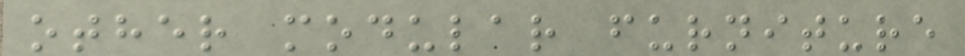other modular furniture
